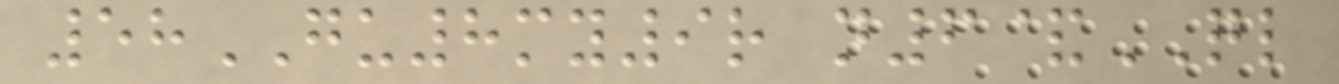58GU8my9r n6&QL
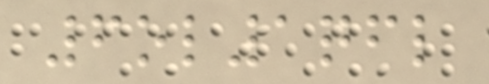6ol1qfl
